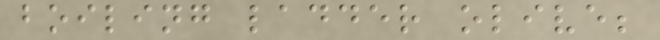boiling ladder olive;
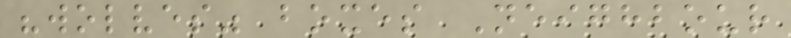"wolves" boxes Neighbour
